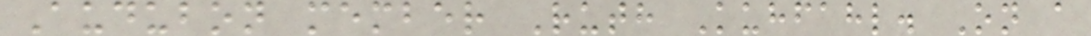Audubon member Ruth Kuhfahl. On a
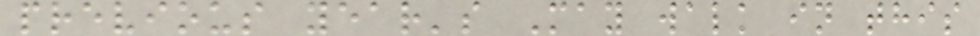previous year's May walk in this
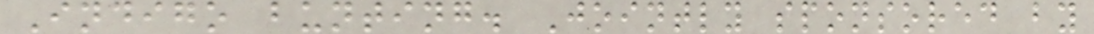Indigo bunting. Jointly sponsored by
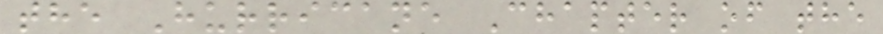the Hurricane Chapter of the
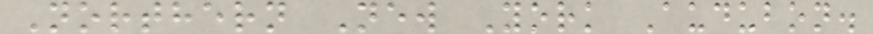Northern New York Audubon.
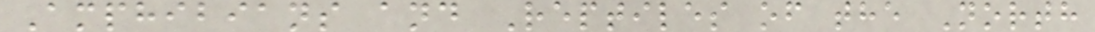Amphibians and Reptiles of the North
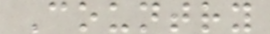Country
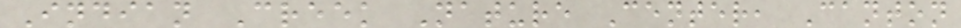Indian Creek Nature Center, Canton
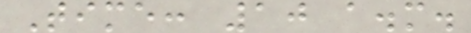Time: 10 a.m.
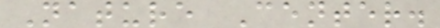Nature Center.
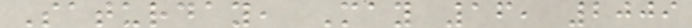Saturday, May 16, 2009
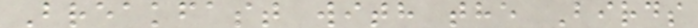Breakfast with the Birds
